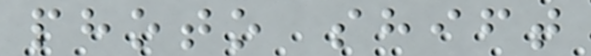photo shift
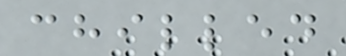chilled
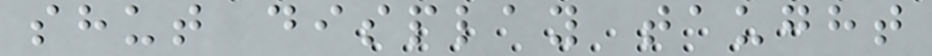shut display taught
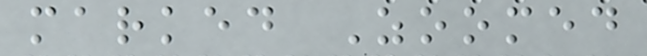marked Zoomed
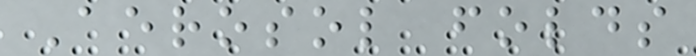Aerosol folds
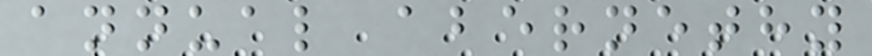annual abernethy
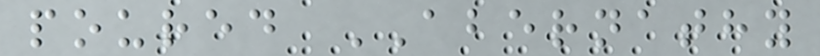poured ABERNATHY
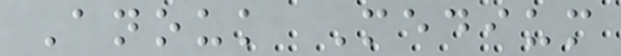Anouk Medium
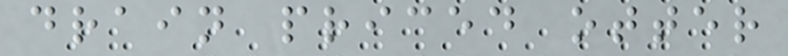drain priced otter
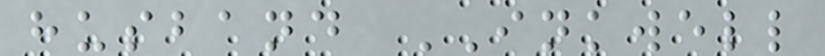husband INKWELL
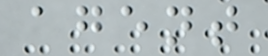agent
